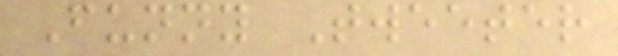Funny Tweeter
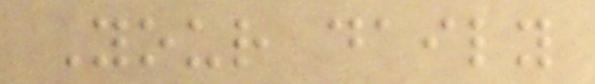Your daily
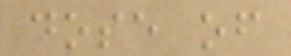dose of
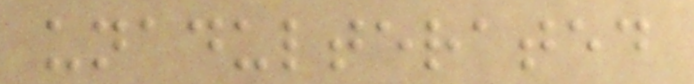unadulterated
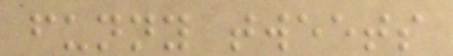funny tweets
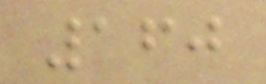160
